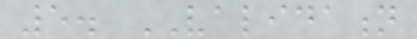5. VALIDATION
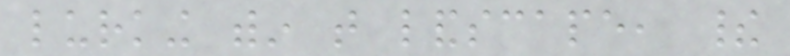lurking within that landscape, their
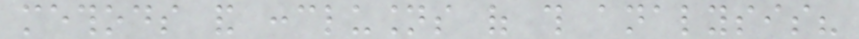methods and conclusions of this analysis?
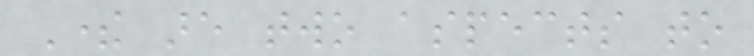There are two aspects to
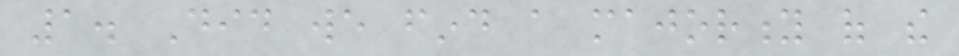1. Did we find a majority of the
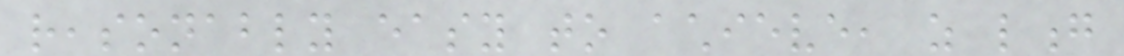reasonably easy to achieve, as long
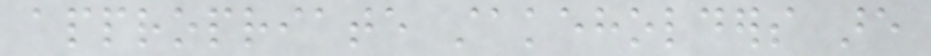appropriate stakeholders are
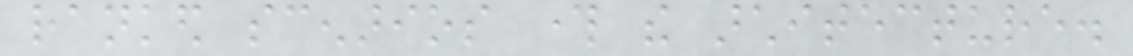ranked scenarios through the architecture.
